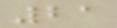21
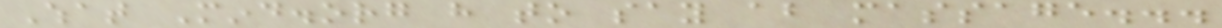What Mind.org have to say about massage...
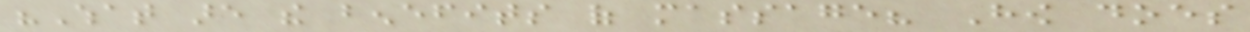"What are the benefits of massage? How does
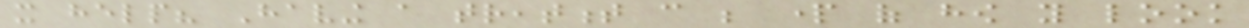it help? Having a treatment can be part of how you look
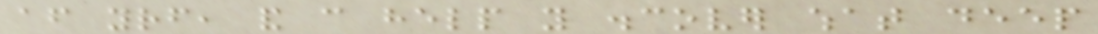after yourself, and can help you discover what deep
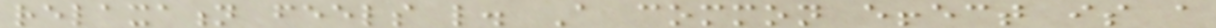relaxation feels like. A common effect is a
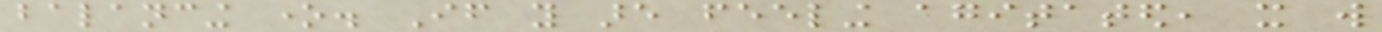balancing one. If you are feeling agitated, it will
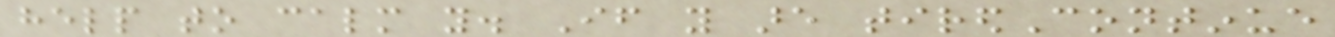help to calm you. If you are tiredContinue
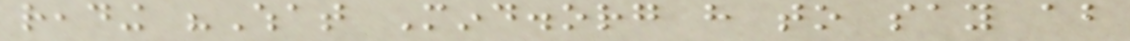reading "What Mind.org have to say about
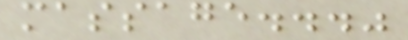massage..."
